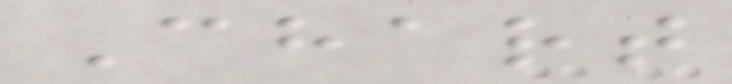Chart
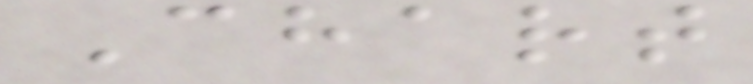Chart
